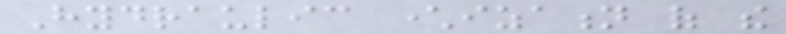Hydraulic characterization of the
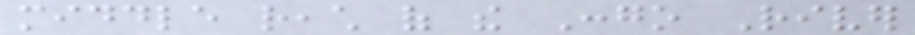middle reach of the Congo River
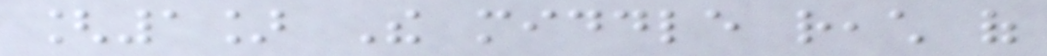[1] The middle reach of
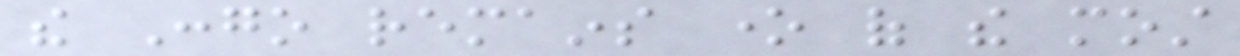the Congo remains one of the most
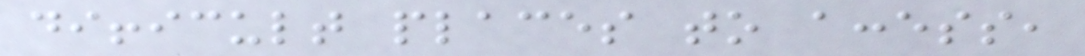difficult places to access,
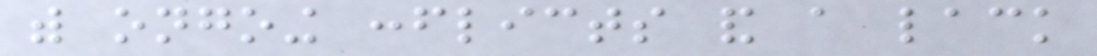with ongoing conflicts and a lack
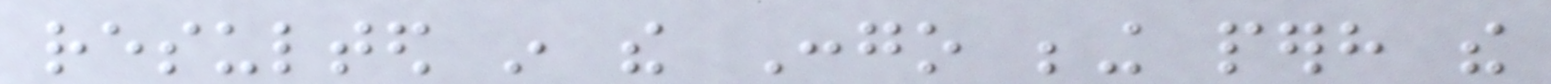resulted in the Congo being perhaps the
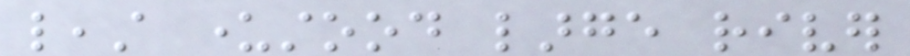least understood large river
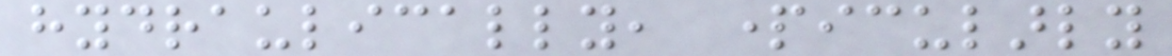hydraulically, particularly
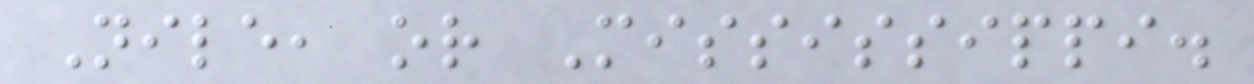Nile, or Mississippi.
